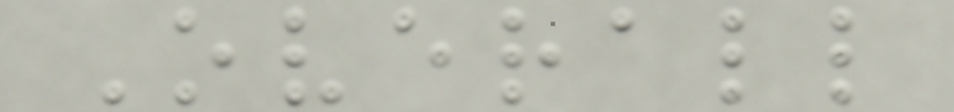Overall
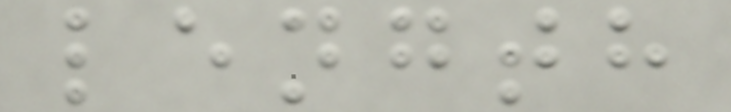length
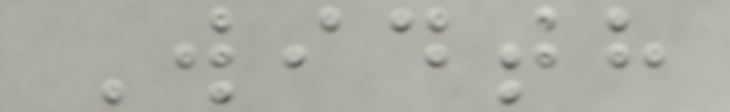Width
